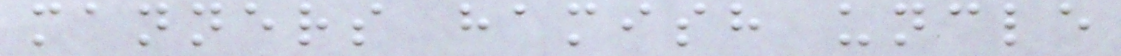manners hamish uncle
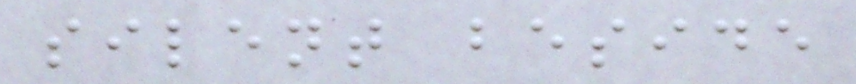silent beside
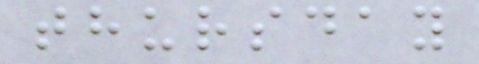thursday
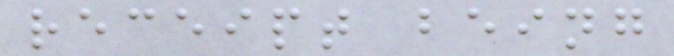receipt being
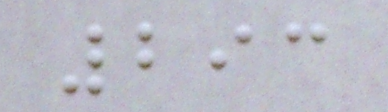293
